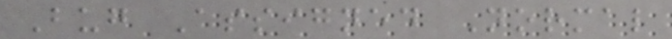Bug Assigned Normal
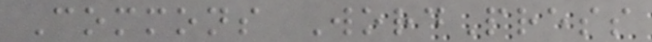Commons WordPress
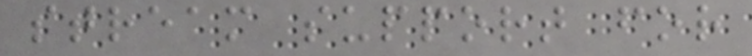stream support for
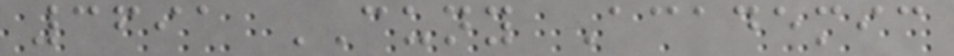3691 CUNY Academic
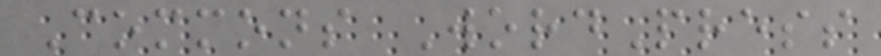Commons WordPress
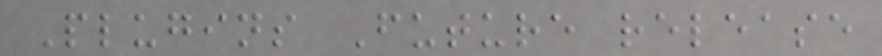Plugins Future release
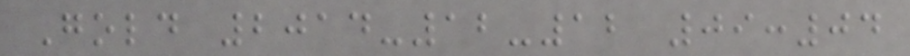Gold 2014-12-12 09:04
